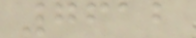7612
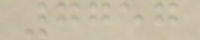7757
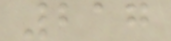217
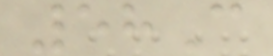58C
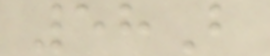58B
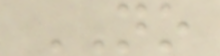NO
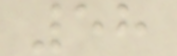58
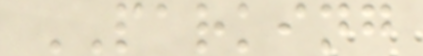PARKING
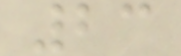23
